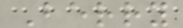Berry
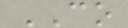CO
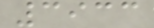3933
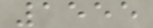1555
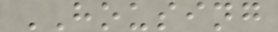HOUSING
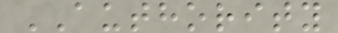AUTHORITY
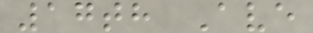17th Ave
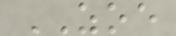ZOE
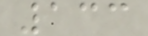133
